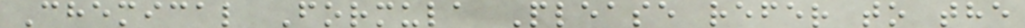Chemical Formula Please refer to the
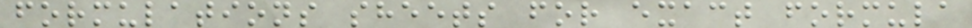formulations sheets for exact formula
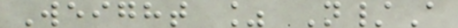Weight % N/A
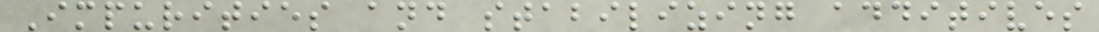Impurities and stabilizing additives
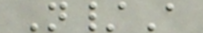N/A
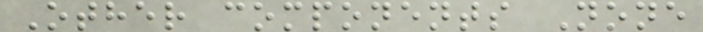Other components None
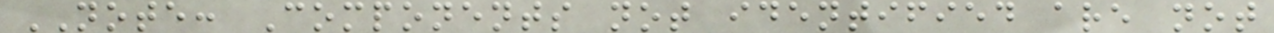NOTE: Components not identified are not
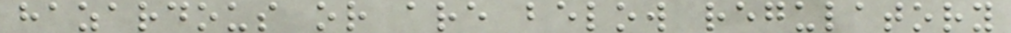hazardous or are below regulatory
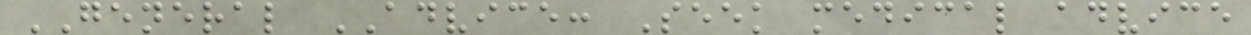GENERAL ADVICE: Seek medical advice
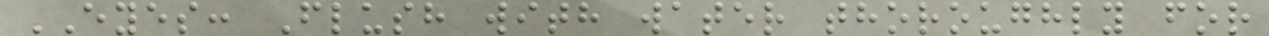EYES: Flush with water thoroughly for
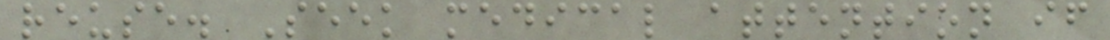reuse. Seek medical attention if
